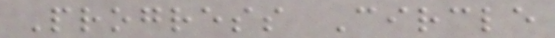Progress Circle
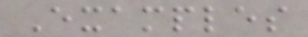Examples
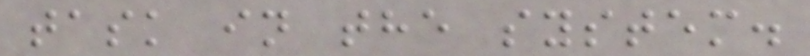task in the system.
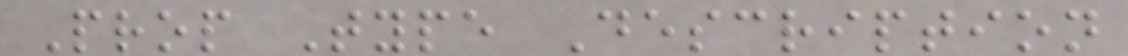Prop Type Description
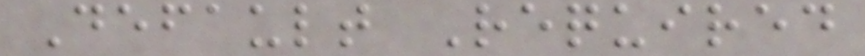Default Required
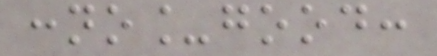:no_good:
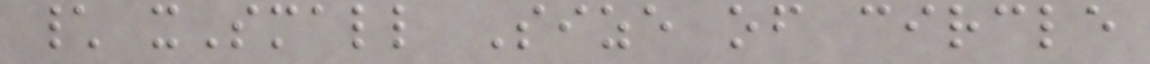\ xSmall Size of circle
